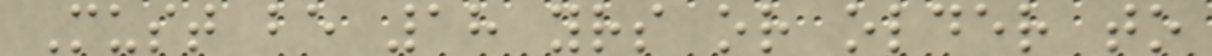Must be 18 yrs or older to
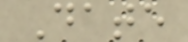Date
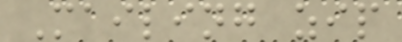Mailing zip
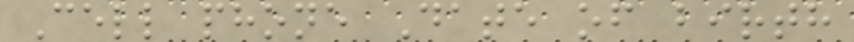Cell phone Date of birth
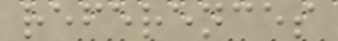references
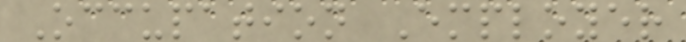Occupation Employer
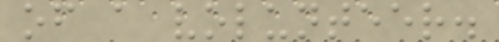of a volunteer.
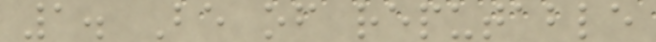1. Be of reputable
